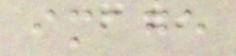image
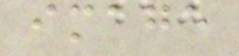image
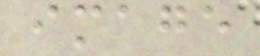image
